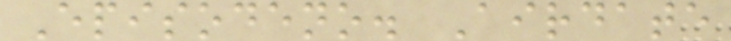Episodeno. Airdate
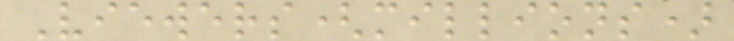Viewers(millions)
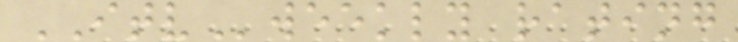ITVweekly rating
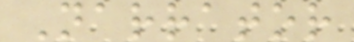Narrator
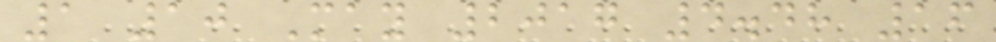1 10 May 2017 4.48 16
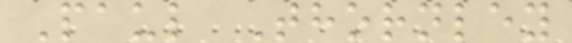Paul Thornley
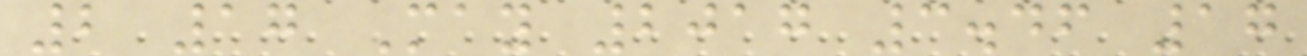2 17 May 2017 3.46 17
